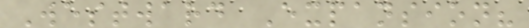Westward Expansion?
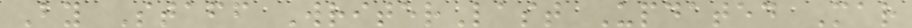By Staff WriterLast Updated Mar
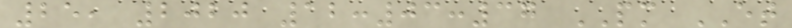25, 2020 12:03:37 PM ET
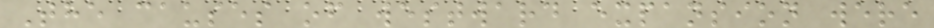The causes of westward expansion were
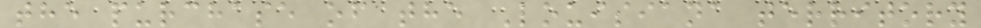the purchase of the Louisiana territory
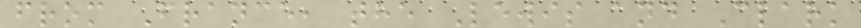from France, the Lewis and Clark
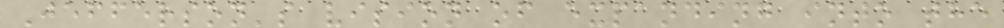Jefferson's vision of expanding into the
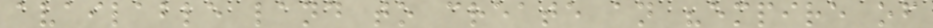available land to create an "empire of
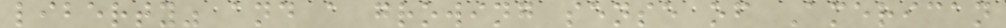liberty" and a growing sense of American
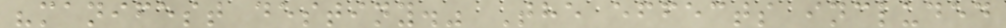"manifest destiny." The effects included
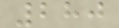280
